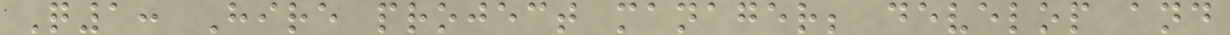Q1: Hire project manager; develop and
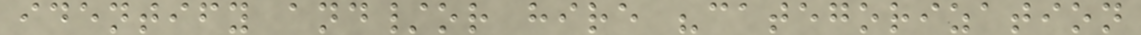identify and/or hire "categorization
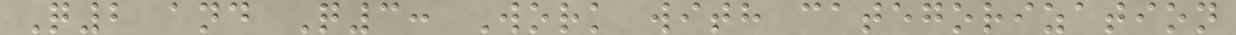Q2 and Q3: Work with categorization
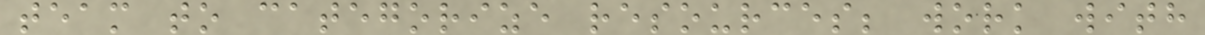team to categorize resources; work with
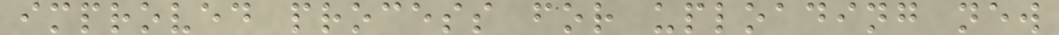improved process for uploading new
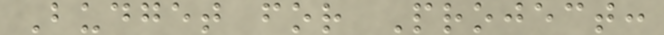Budget for Project:
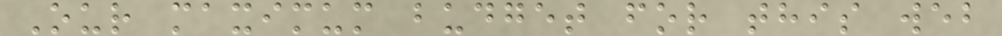Our maximum budget for this web
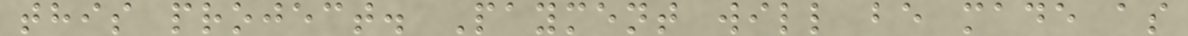this project. Payment will be made as
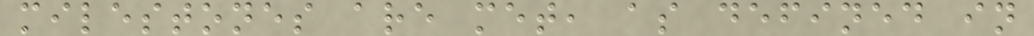milestones are met, as defined in
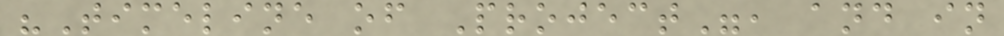"Timeline of Project", and in
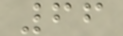66
